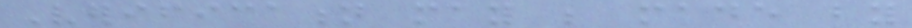Verification may be made by
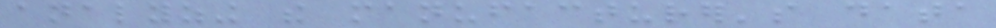analyzing the manufacturer's data
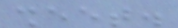sheet.
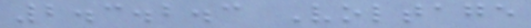2.3.2.3 Voltage
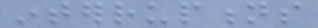interruptions
